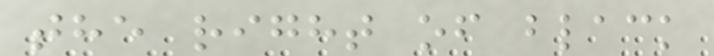the right of black
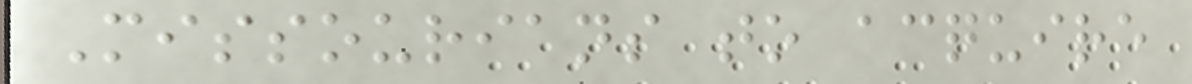Missourians to acquire
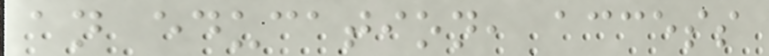an education, access
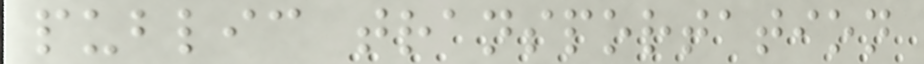public transportation
